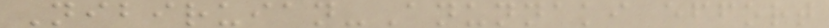Nibiruian-Anunnaki effort
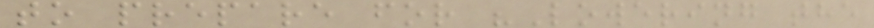to prepare for "Lowering the
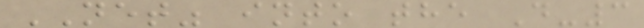NET" into the D-3
